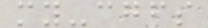my-cgfs
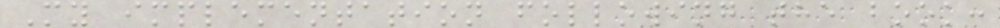My implementation following the book:
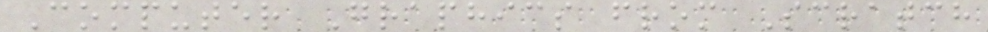Computer Graphics from Scratch
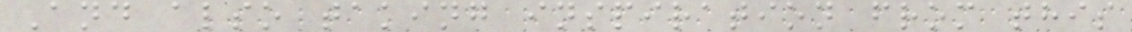And also taking inspiration from this
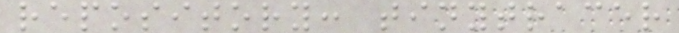repository: tinytracer
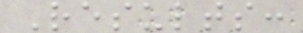Results:
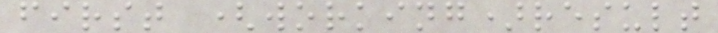first (working)result
